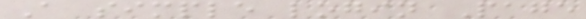A simple login Page
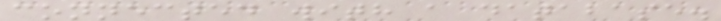connected with a database.
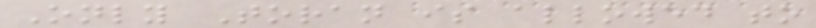Only Toran is allowed to
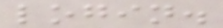login.
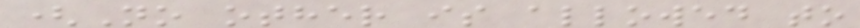(No other is allowed to
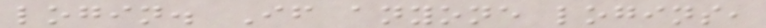login. If anyone logins,
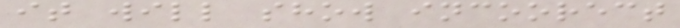it will show incoorect
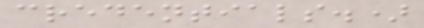credentials.)
